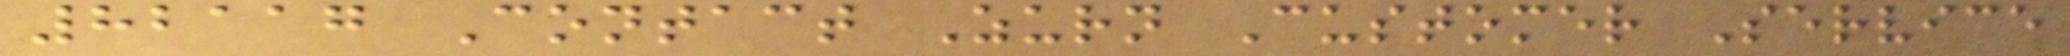82117 Contact Zurn Customer Service
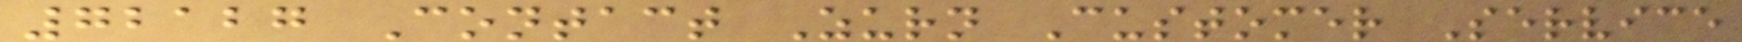72127 Contact Zurn Customer Service
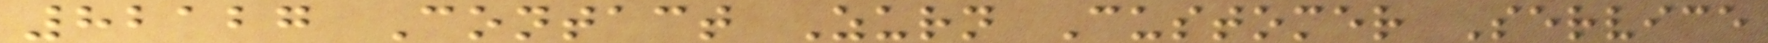82127 Contact Zurn Customer Service
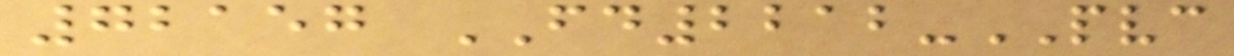72157 FD2212-PVC
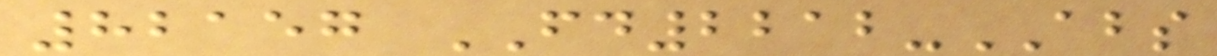82157 FD2212-ABS
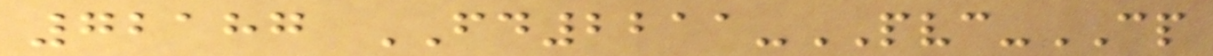72187 FD2211-PVC-CP
